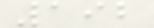192
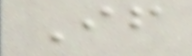If
